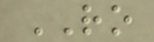RO
